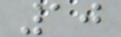10
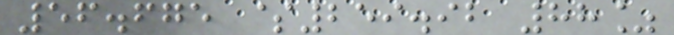56.675 $259.92 88%
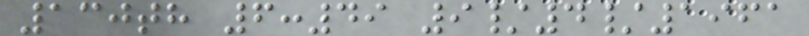130th 6:49 9/4/1961
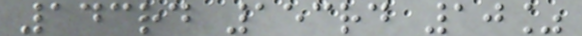143rd 153rd 10%
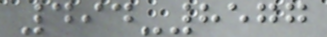494-8577
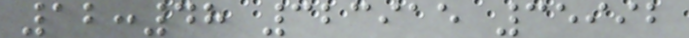12:48 323915 35992
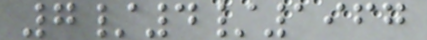7/4/1967
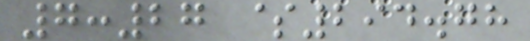7:27 $294.78
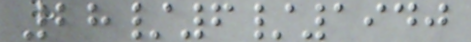28/6/1940
